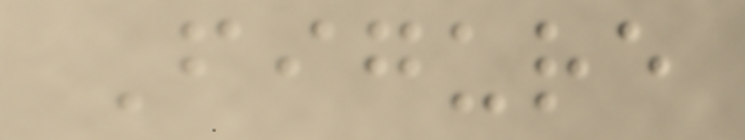Figure
